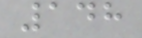148
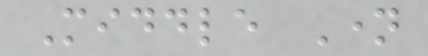Middle Name
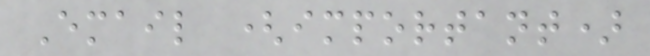Email (important)
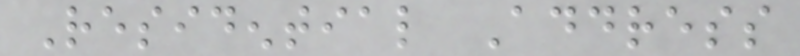Residential Address
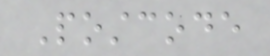Postcode
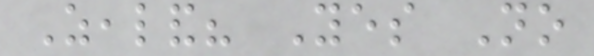Zealand? Yes No
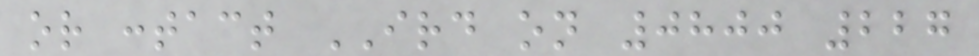or contact IRD on 0800 227
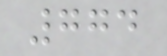774
